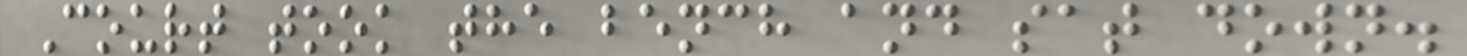Court took the bench and sat down.
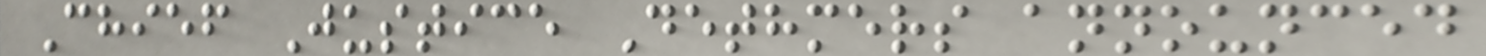Chief Justice Dethmers announced
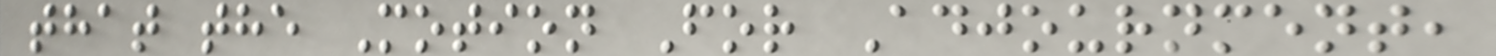that the Motion For Adjournment,
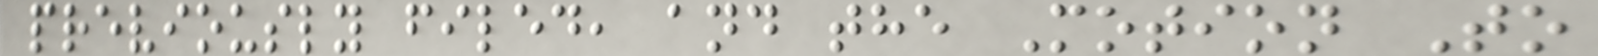previously filed, and the Motion To
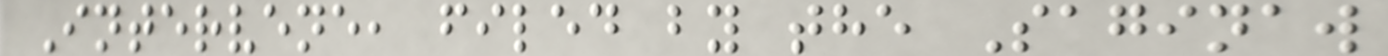Intervene, filed by the Saginaw
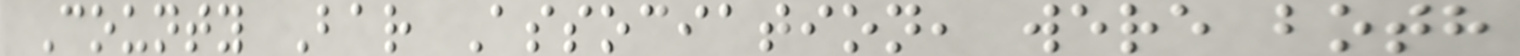County Bar Association, were both
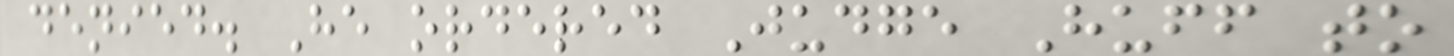denied. He ordered Judge Huff to
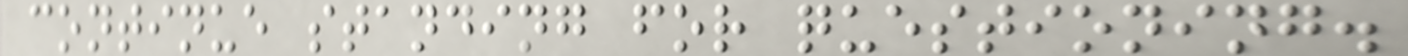continue standing for questioning.
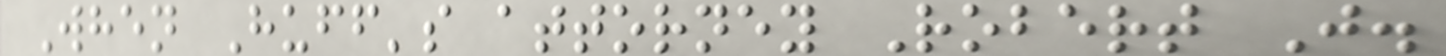When Huff's attorney Robert J.
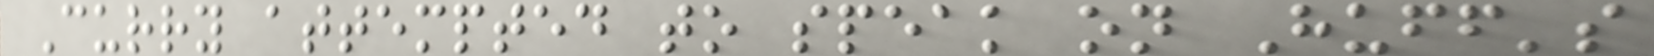Curry attempted to speak on Huff's
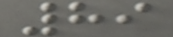89
